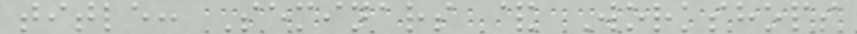title: Seminars & Workshops
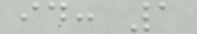id: 1
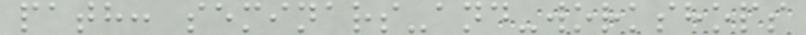path: seminars-and-workshops
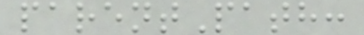parentPath:
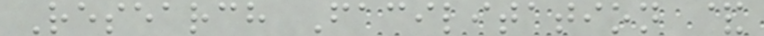Research Facilitation &
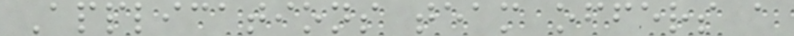Applications team offers a
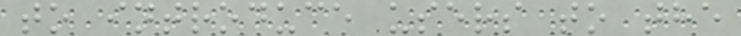to introduce users to the
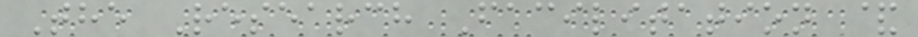The Research Facilitation &
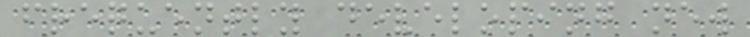frequently developing new
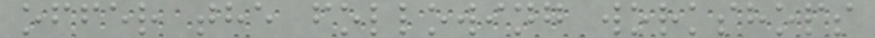offer the following workshops
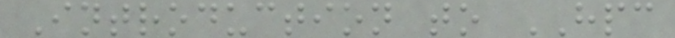Introduction to HPC
